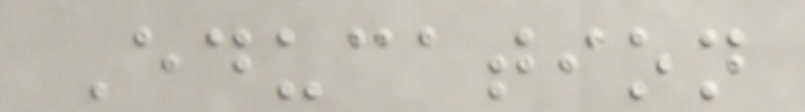Education
